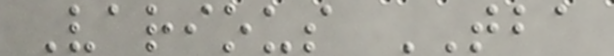Various TBA
